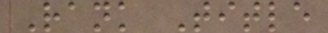Rank Title
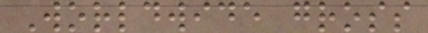Worldwide gross
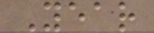Year
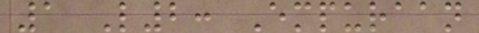1 L2: Empuraan
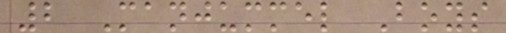2 Manjummel Boys
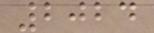2024
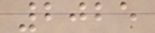2025
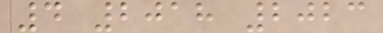4 2018 2023
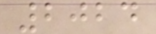2024
